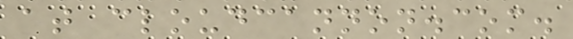at cloudcannon.com.
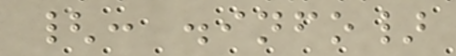{: .info}
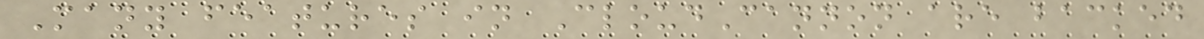Many features in CloudCannon are backed
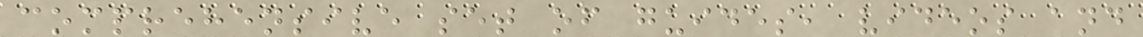comprehensive set of guides, videos and
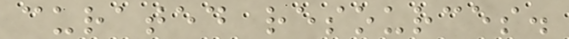curated resources.
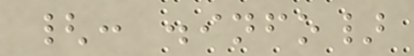{: .info}
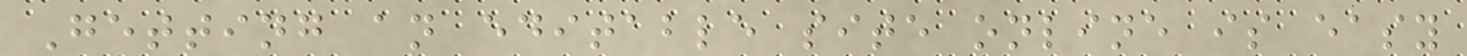Getting an editable site online is easy
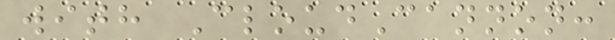with CloudCannon:
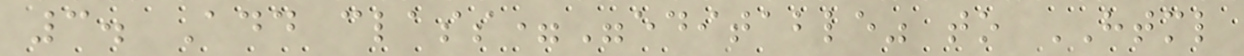3. Add class="editable" to HTML
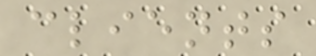clients
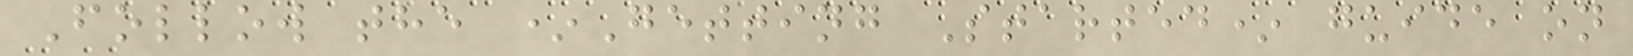Follow the *Getting Started* guide on
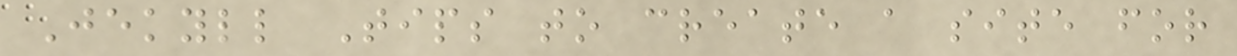Jekyll Tips to create a site for
